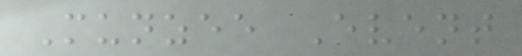Munzee Event
